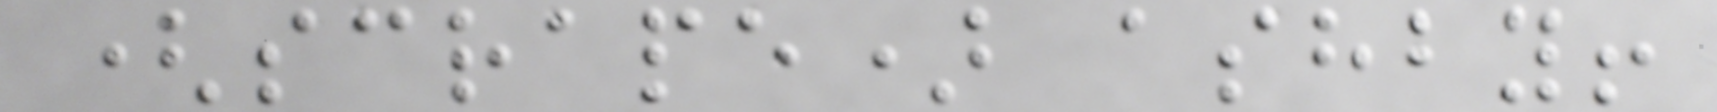(scrape) ashby!
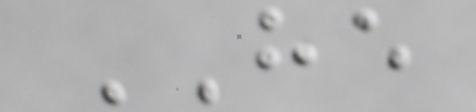HE
